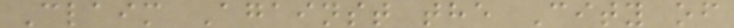Claim Against the City of
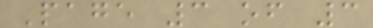Page 3 of 3
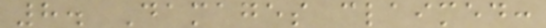8. Damages claimed:
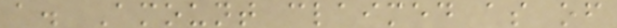a. Amount claimed as of
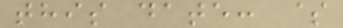this date: $
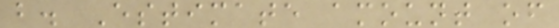b. Estimate amount of
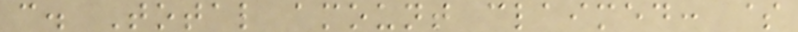c. Total amount claimed: $
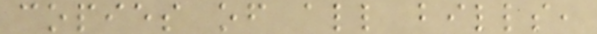copies of all bills,
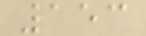153
